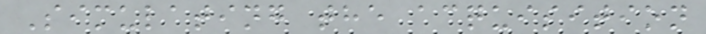Simulating the acquisition
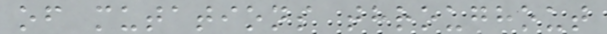of mutations throughout
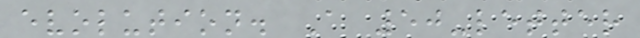evolution. A 50-letter
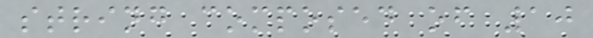string composed of 10
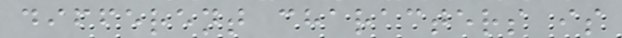different characters is
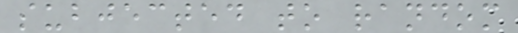subjected to random
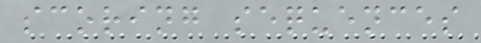scoring sequences
